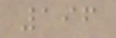196
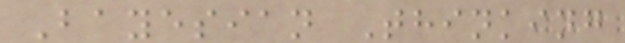Bayesian Thinking
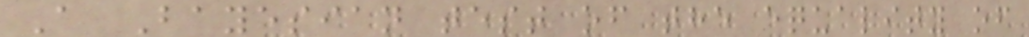A Bayesian test of the equality of
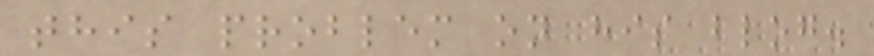this problem on his blog.
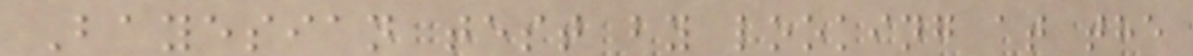Bayesian test by looking at the
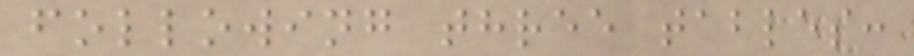following three tables:
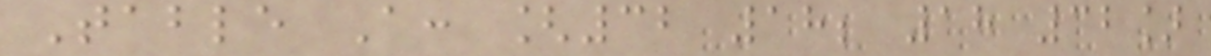Table A: [32 18; 18 32]
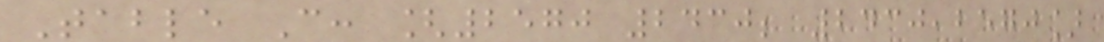Table C: [2570 2430; 2430,2570]
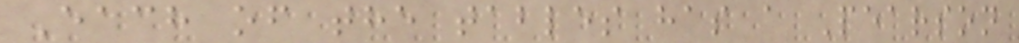Each of the tables has a Pearson
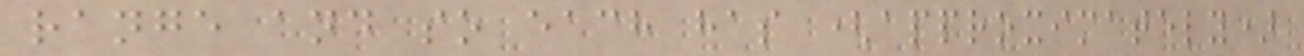range and so each has (approximately)
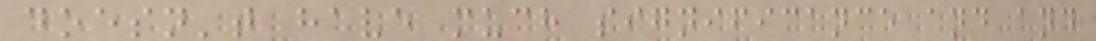doesn't have much significance and and
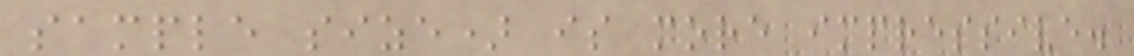sample size) is more impressive.
